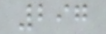297
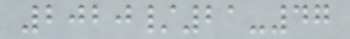2020/21-47
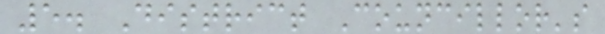5. District Councillor's
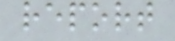report
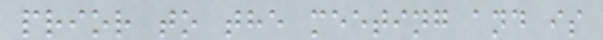prior to the meeting and is
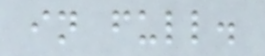in full.
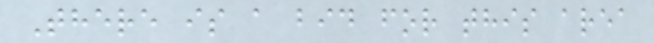There is a bid for this area
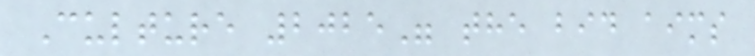Culture 2025" the bid aims
